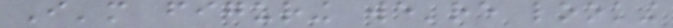I'm figuring we're looking
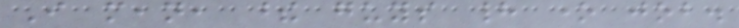I mean, these guys had one job.
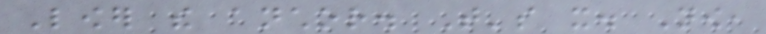Lower the anchor. That's it. Now,
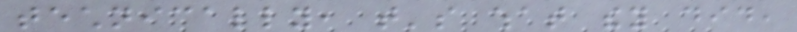technically, that's what they did,
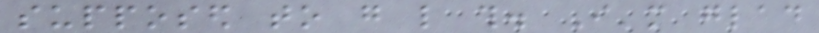supposed to go like this. I'm glad
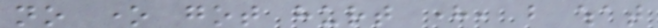no one got hurt here, but what
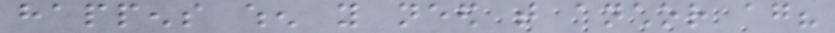happens when you need that anchor again?
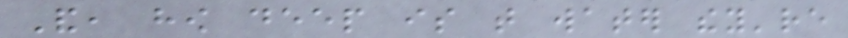And, how deep is that water they're
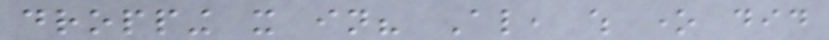dropping it in? Also, which one did
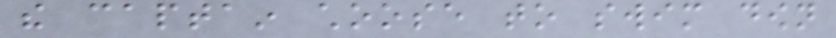the captain choose to swim down
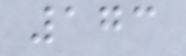173
